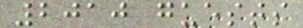2010 guests
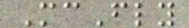McFly
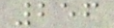256
